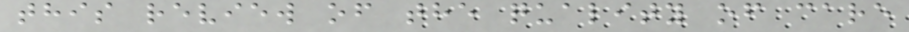this review of the quality of care
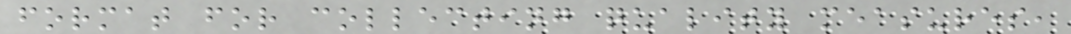format for collecting quality measures,
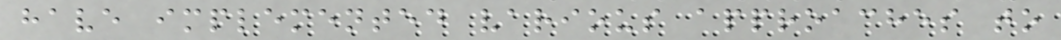have implemented various approaches to
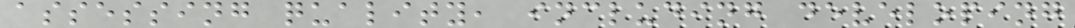assessing quality, including developing
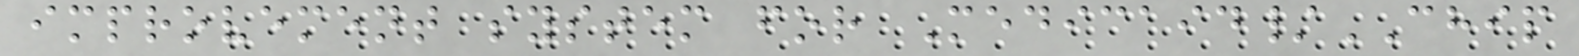improvement system for Medicaid/CHIP
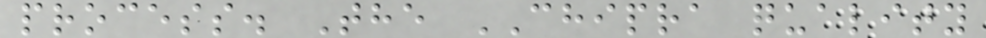process. The CHIPRA quality
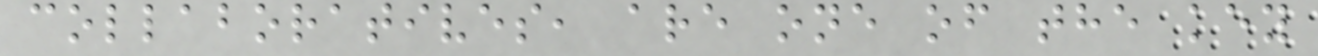collaboratives, are one of the key
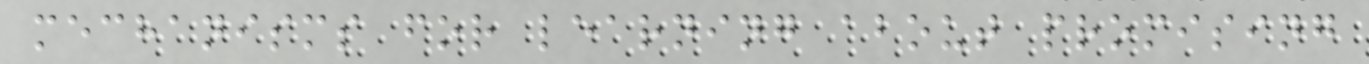mechanisms for learning about promising
